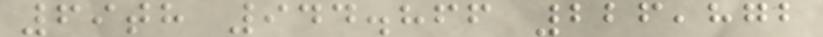69th 944.866 226,872
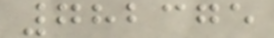782375
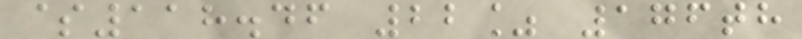$118.46 22% 176th
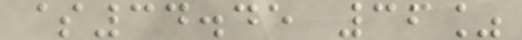$34.45 36%
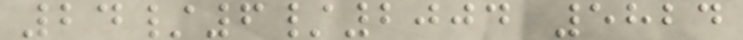24/6/2004 5824
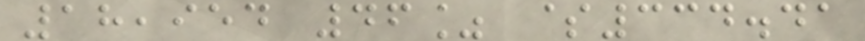18,954 46% $334.41
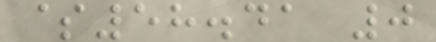$58.41 0
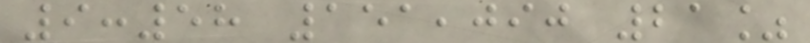9:58 151,090 21%
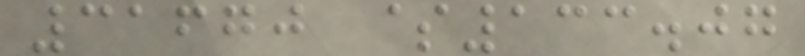31670 $133.07
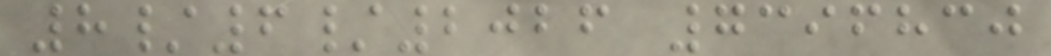8/6/2026 7396830
